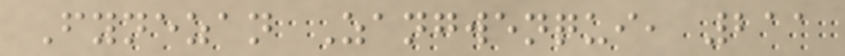Fynezan Zangwenqui, 211
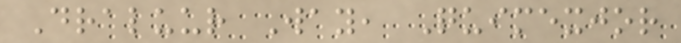Draluur Way, Quimexjor
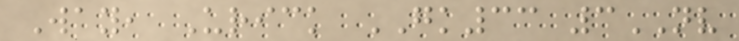Way, Urick GK33 3NV
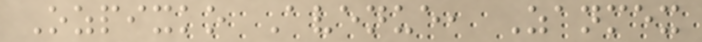Ozpixko Avenue, Zanmex
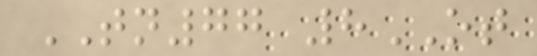TN77 8OT
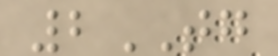2TG
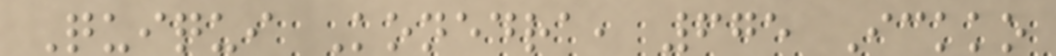Quiqui Konedra, 675 Ickko
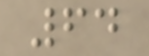64
